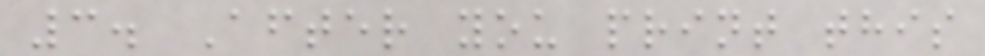3. After you print this
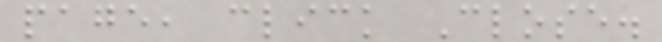page, click Close.
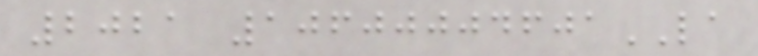2021 10600004601LA
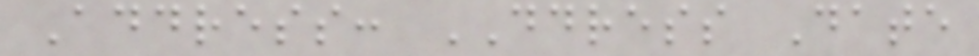Address: DDRESS Date
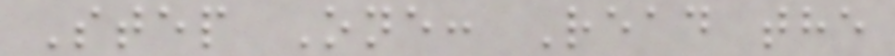Step One: Read the
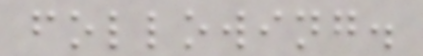following.
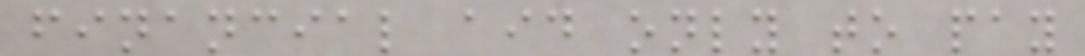financial aid only to pay
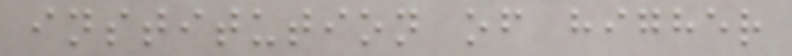institution of higher
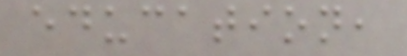education,
